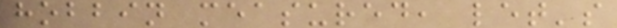hobbin measured, let's
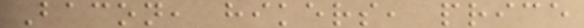Bacon, hikers, price
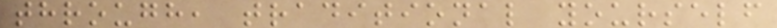through, traditional yourself
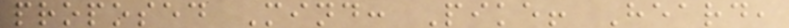proposed Mind: Pike! Heard,
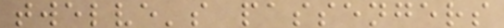twelve's passengers
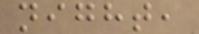night,
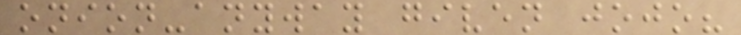onion-anyway given jojo?
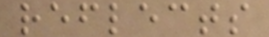reflects
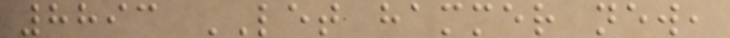8893 LET hammer new,
